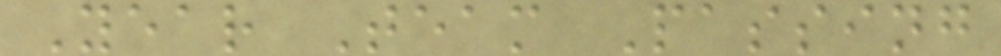Year Team Passing
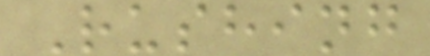Rushing
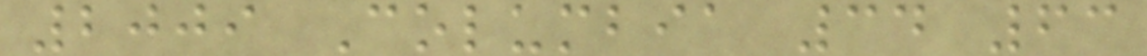2009 Columbia 34 63
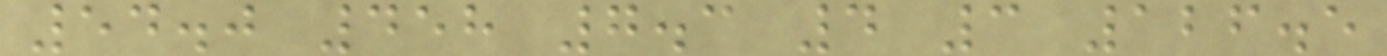54.0 458 7.3 4 3 126.5
